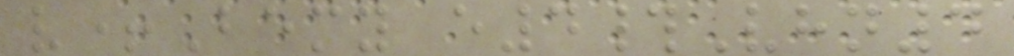v+Bemy e4#Vhn4
